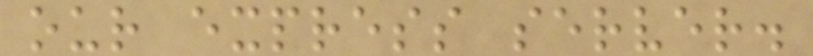our express server.
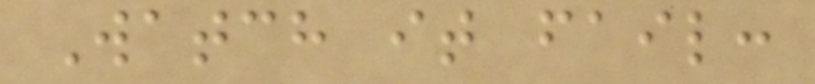Watch it fail:
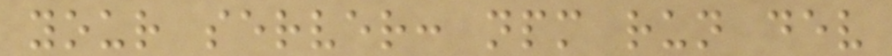your server: npm run dev
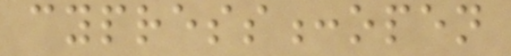cypress:open
